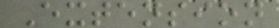Extension
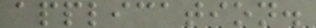application.
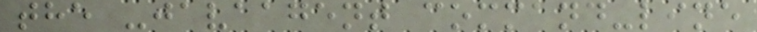the -javaagent command-line
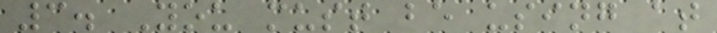3. You must be using at
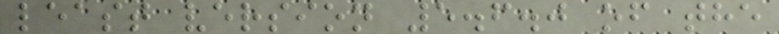least version 5.6.0 of the
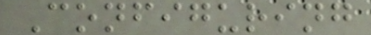Configuring
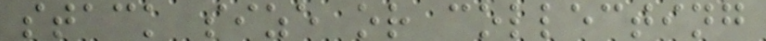stack size or collecting
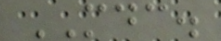MDC.
